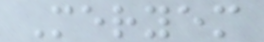Meryem
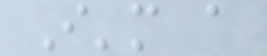I'm a
